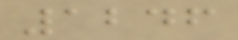1246
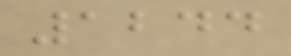1244
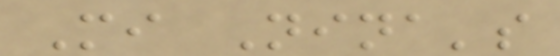Mi Nina's
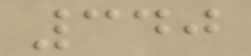340
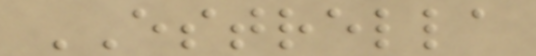ESTRELLA
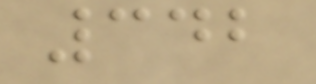342
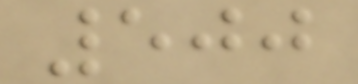500
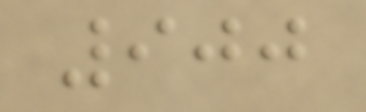900
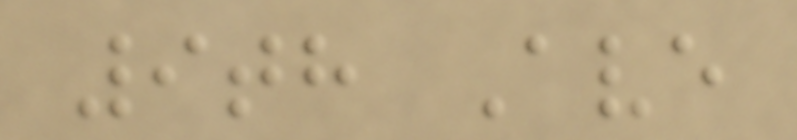9th Ave
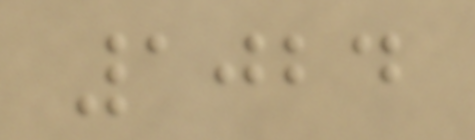1024
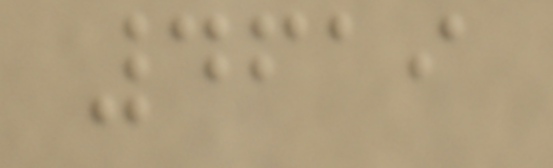4619
